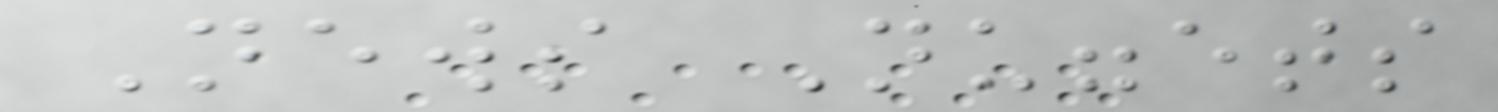News Nuggets
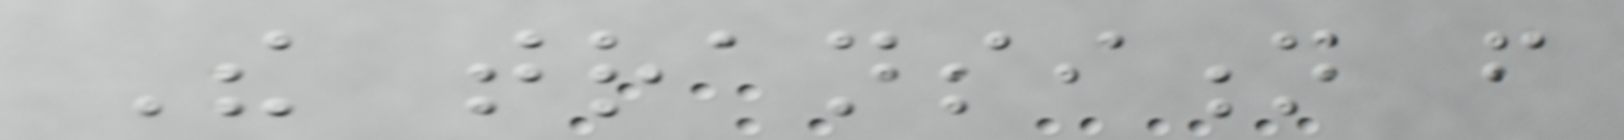The transition from
